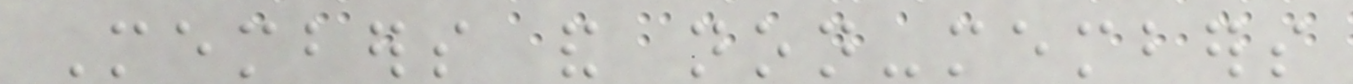Members and non-members
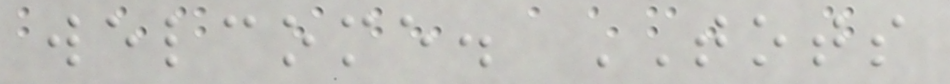welcome. TOTS
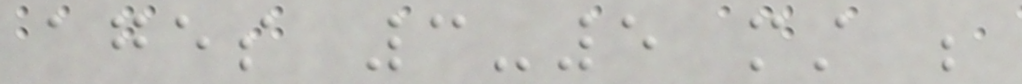ages 3-5 must be
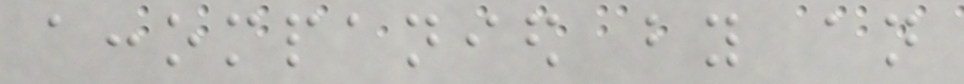accompanied by an
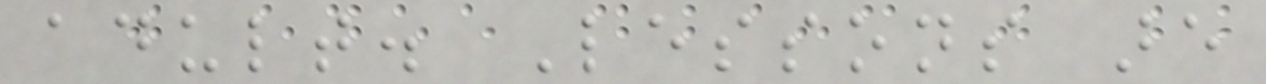adult. Lessons are
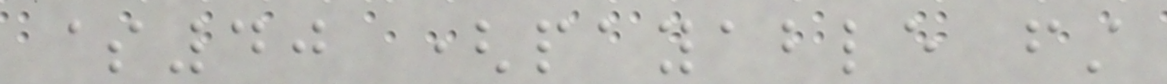$40 (payable first
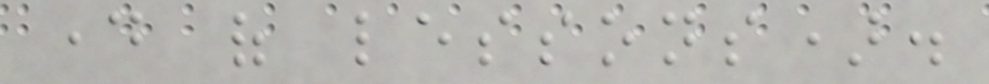day of lessons).
